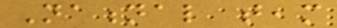National team
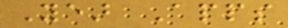Year Apps
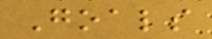Goals
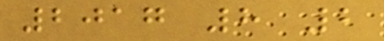2017 8 2
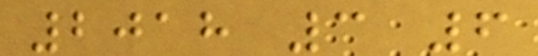2018 3 6
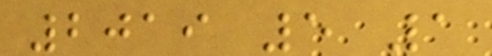2019 5 1
